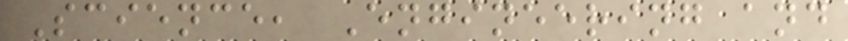Science, Engineering and
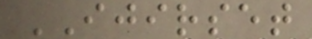IJIRSET
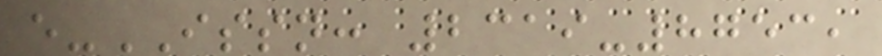e-ISSN: 2319-8753,
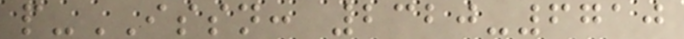p-ISSN: 2320-6710
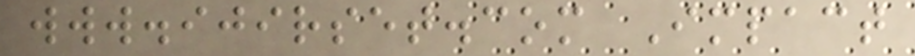www.ijirset.com Impact
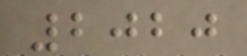2020
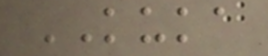KUKA
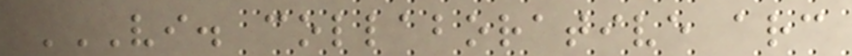VI. COLLABORATIVE ARC
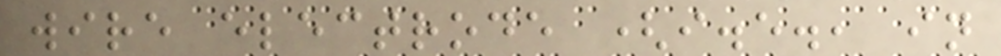wire electrode (i.e., in
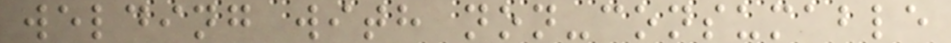welding with non-consumable
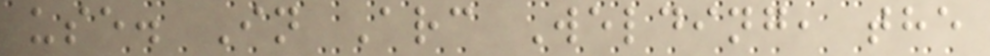use. In Arc Welding, the
